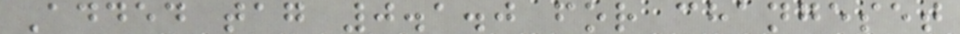Added tag 0.1.0 for changeset
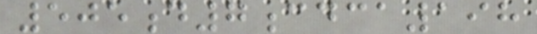505d7cdca198
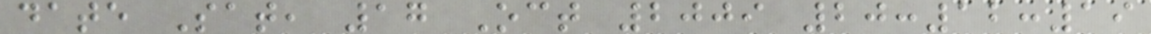date Sat, 17 Oct 2009 20:12:19
